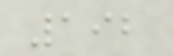192
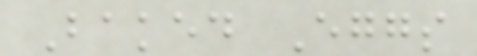Baked Eggs
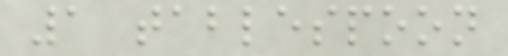1 tablespoon
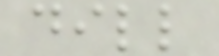dill
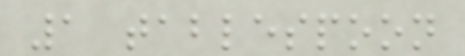1 tablespoon
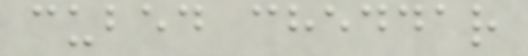cubed cheddar
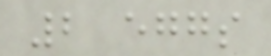2 eggs
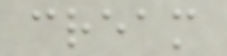cream
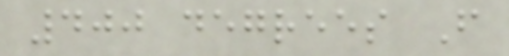400 degrees F
